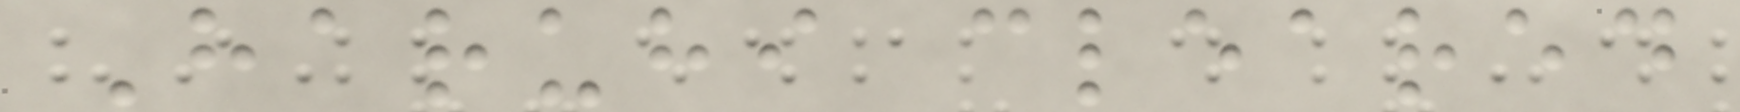Haruhi cleared
